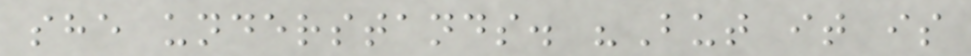she understands. "But it is
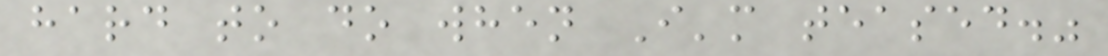hard to do when I'm teased."
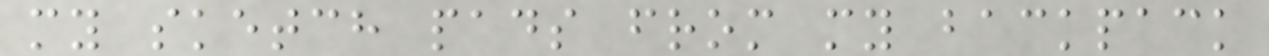my sketch pads from my backpack
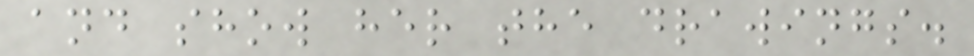and show her the drawings.
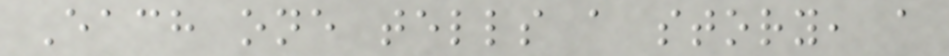Each one tells a story, a
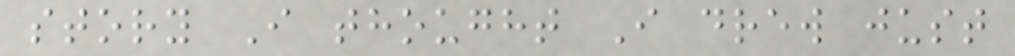story I thought I drew just
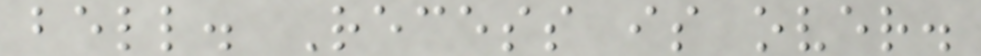bell. Recess is over.
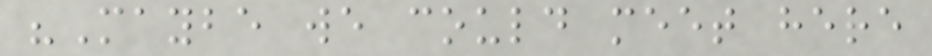"Maybe we could meet here
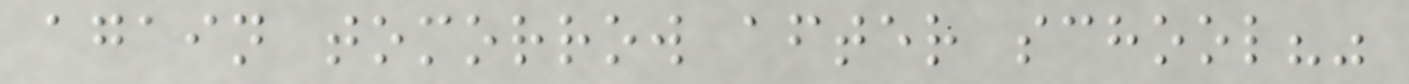again tomorrow after school?"
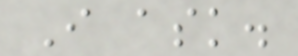I ask.
